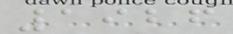1926
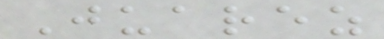Juarez
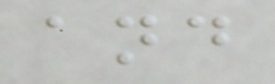and
